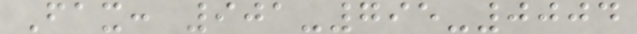Fax: 901-795-0004
